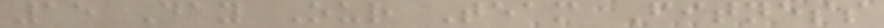15 Day Our Team Fitness
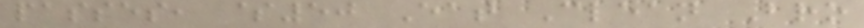passes, $50 Eat Clean Bro
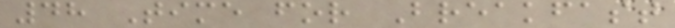48 Time for Breakfast
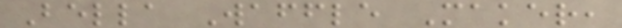Bella Waffle Maker,
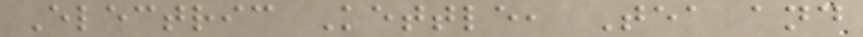Electric Kettle, Tea and
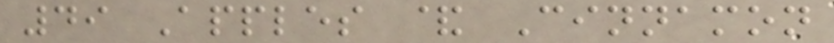49 Apples & Cinnamon
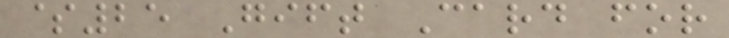$25 Gift Card for
